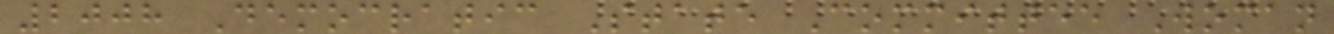2008 Democratic State Committee Woman
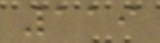119
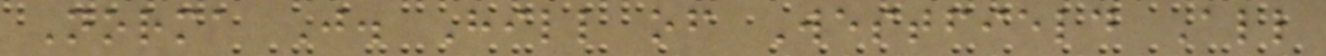Norma J. Hill of Westfield All
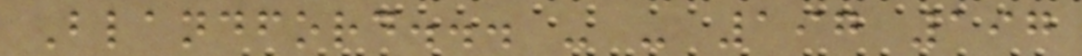Blandford... - - 197 197
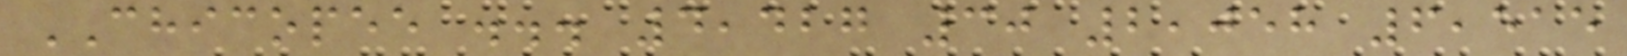CHICOPEE ... 4,427 30 2,058 6,515
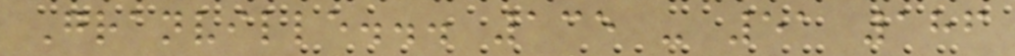Granville... 135 - 51 186
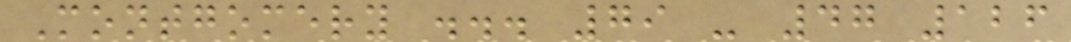Montgomery ... 79 - 47 126
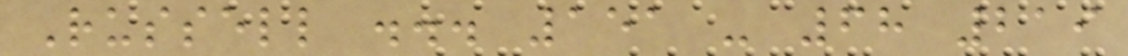Russell ... 151 - 68 219
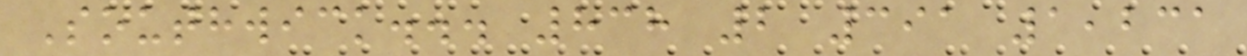Southwick... 838 2 391 1,231
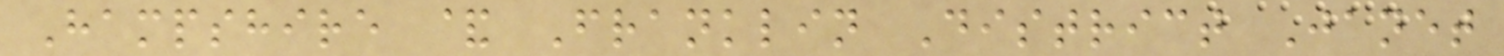Hampshire & Franklin District Janet
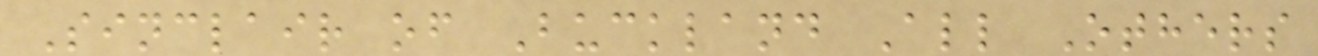Sinclair of Buckland All Others
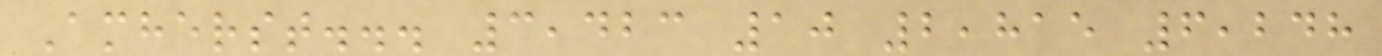Amherst... 3,423 10 2,815 6,248
